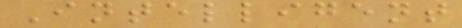Intelligent
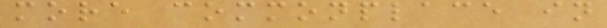more commonplace in
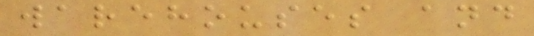warehouses and
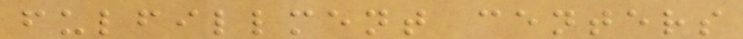fulfillment centers
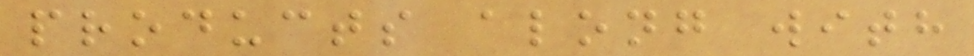products along with
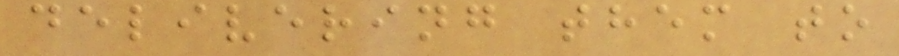delivering them to
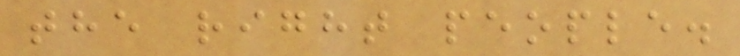the right people.
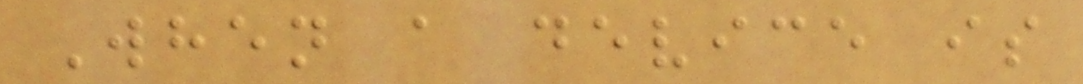When a device is
